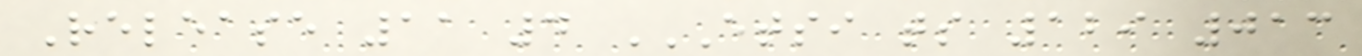Release 11 4 ETSI TS 129 013
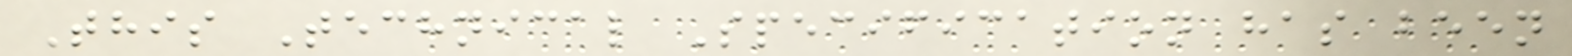This Technical Specification has been
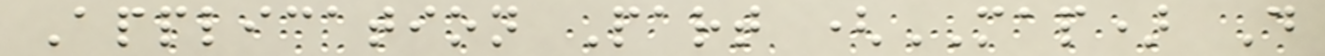Application Part (MAP) D
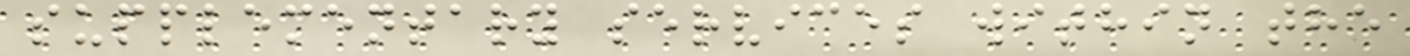supplementary services within the
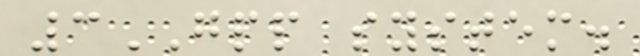3GPP system.
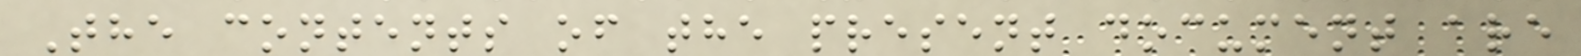The contents of the present document are
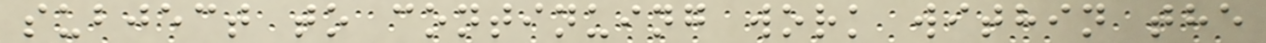subject to continuing work within the
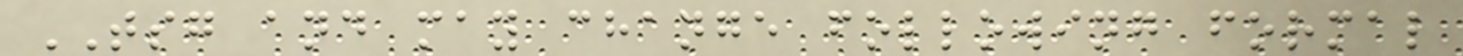TSG and may change following formal
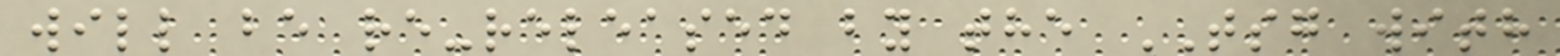will be re-released by the TSG with
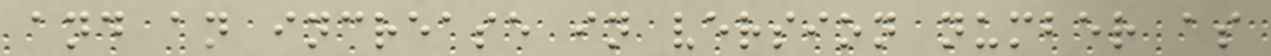and an increase in version number as
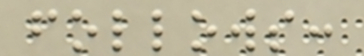follows:
